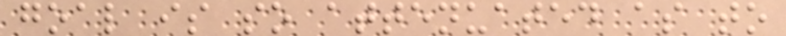goal is so attenuated as to
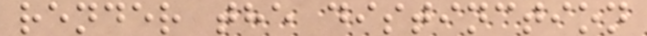render the distinction
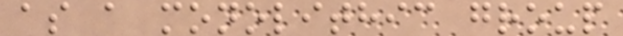as a monolithic group
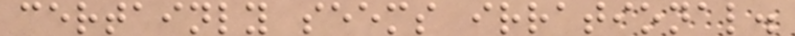certainly seems irrational.
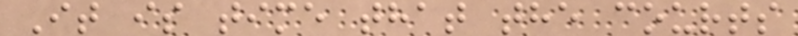It is time that the courts
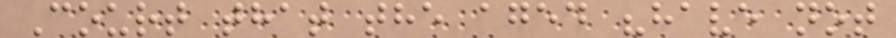Court that the aged "have not
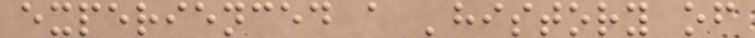experienced a 'history of
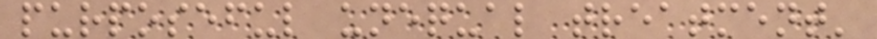purposeful unequal treatment'
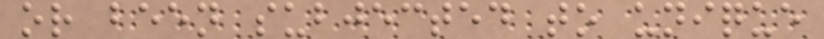or been subjected to unique
